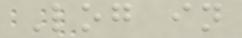Log in
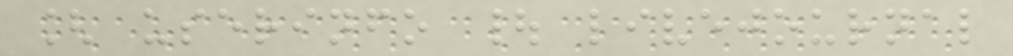[ userinfo | livejournal
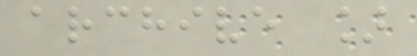archive ]
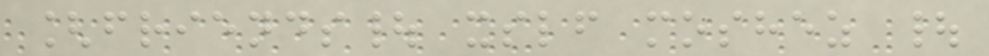[friends| xslf moshez |
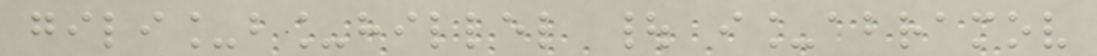gili_b_hillel | i_abramov
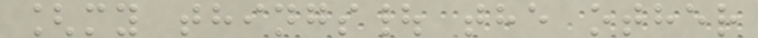[my things| the other
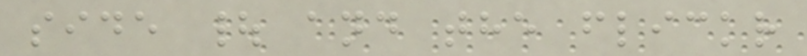side | and the flickr
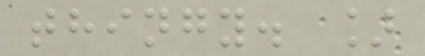thingy. ]
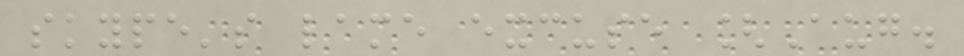skype's lame excuse [Aug.
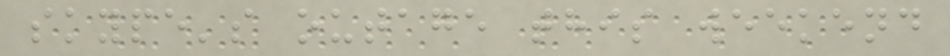skype's outage this weekend
